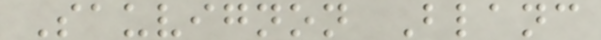Sauvignon Blanc
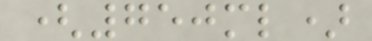(750ml)
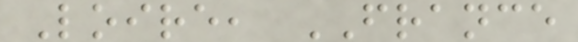Loire, FRANCE
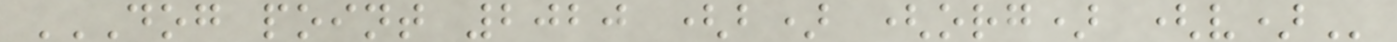DOG POINT 2020 (B) (ORG) (V)
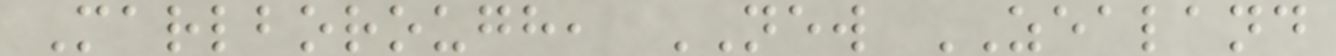Marlborough, NEW ZEALAND
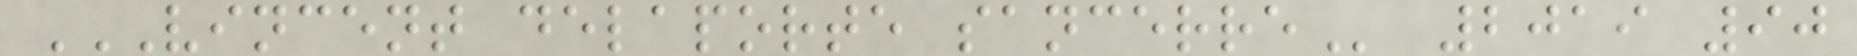VINCENT DELAPORTE SANCERRE 2019 90
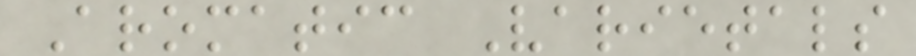Aromatic Varietals
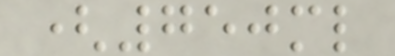(750ml
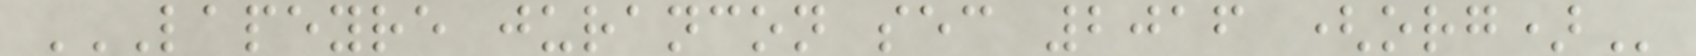LAPEYRE JURANCON SEC 2016 (ORG)
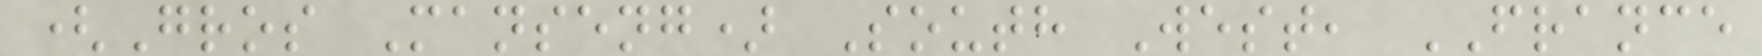(Gros Manseng) South West, FRANCE
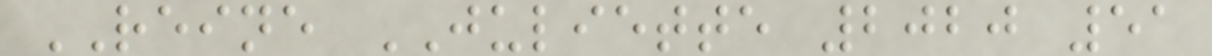REINE JULIETTE 2020 51
